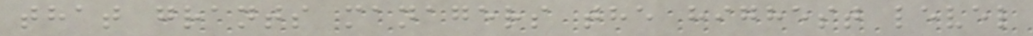that grants managers the highest level
